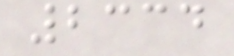2334
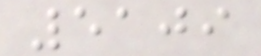5109
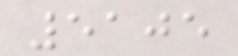5105
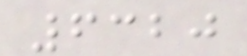6320
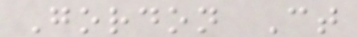Gordon Ct
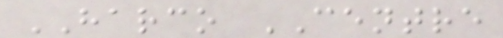HARCO CENTRE
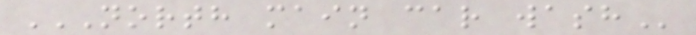NORTH MAIN CAR WASH
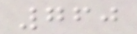760
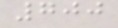700
